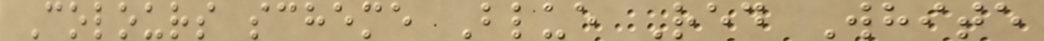Colours scheme Blue Red White
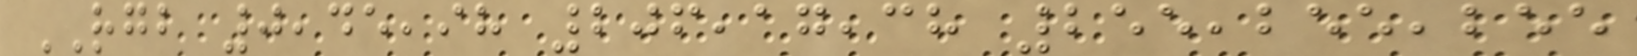RGB 0,45,98 206,17,38 255,255,255
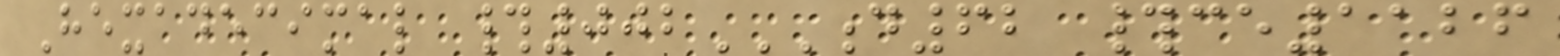Hexadecimal #002D62 #CE1126
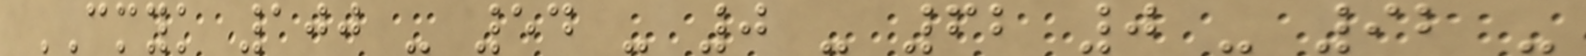CMYK 100 - 54 - 0 - 62 0 - 92 -
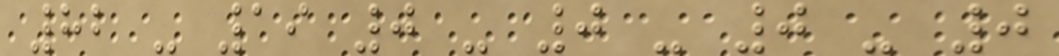82 - 19 0 - 0 - 0 - 0
